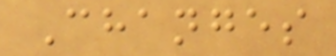Changes
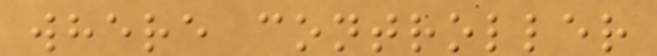where controller
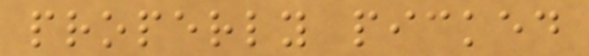properly picked
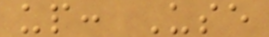up: Use
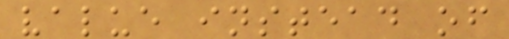value instead of
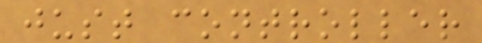just controller
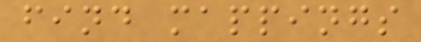find mappings
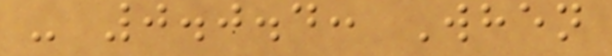- 0.0.4: When
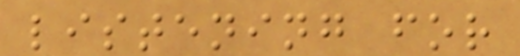listening for
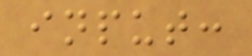input:
